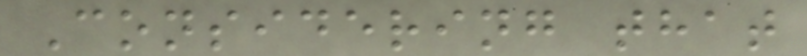Considering that
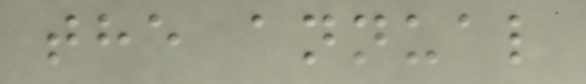the annual
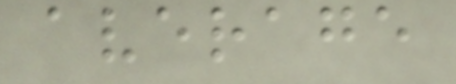average
